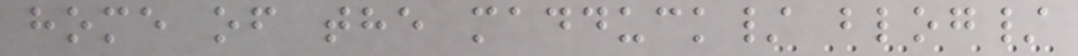home of the madduck/ blog/
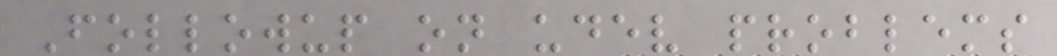Followup on udev problems
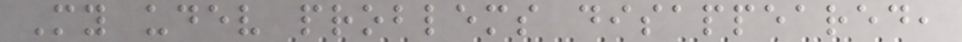My udev problems disappeared,
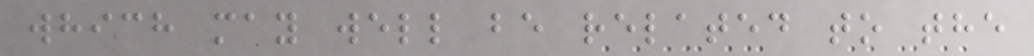which may well be related to the
